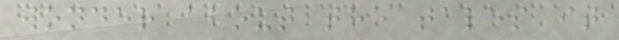wonder about the tales it
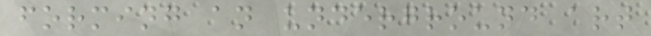forming an underground art
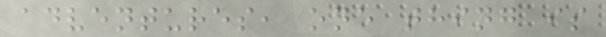adventures, one thing is
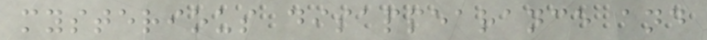mysterious disappearance and
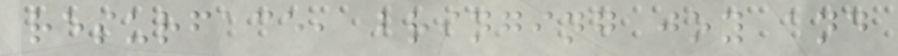resurface, bringing joy and
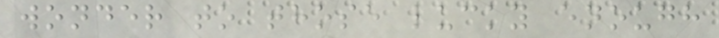wonder to those lucky enough
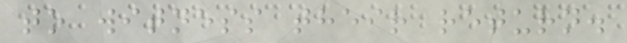to witness their return.
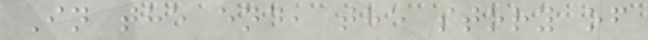In the end, the story of
